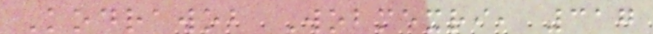Kodrawob Wobmexri, 317
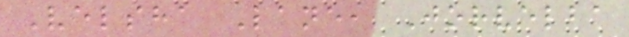Velsha Lane, Jorvelba
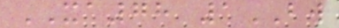XA78 1BW
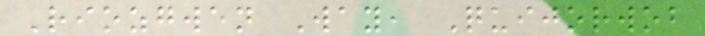Riozgwen Way, Quijorwob
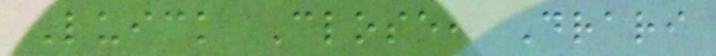Luick Close, Drari
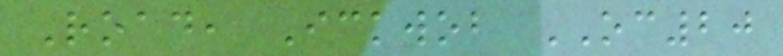Road, Ickwob OC20
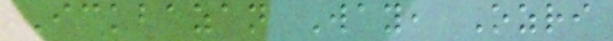Ickbazan Way, Ozri
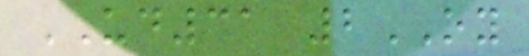UD31 2OY
